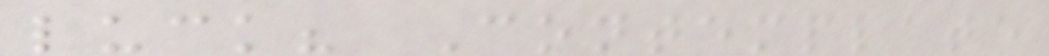luck? Contemplate
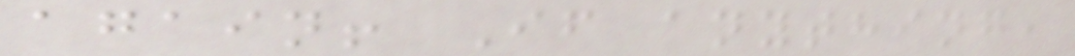again! If anything,
